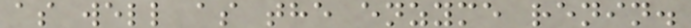as well as the enzyme renin.
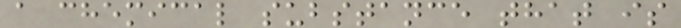a chemical substance that is
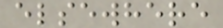elsewhere
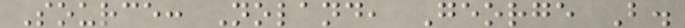Source: Noland, George B.
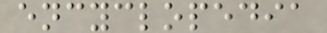encyclopedia
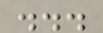...
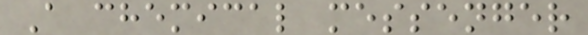A chemical messenger
